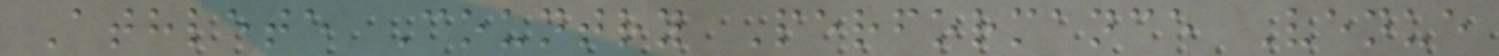Athlete Country Performance Venue
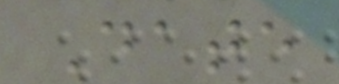Date
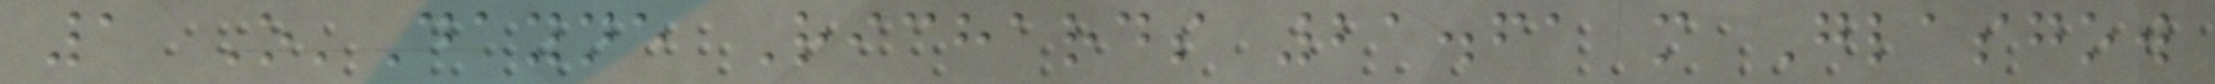1 O'Dayne Richards 21.61 m Glasgow
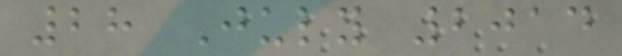28 July 2014
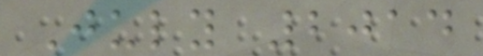July 2014
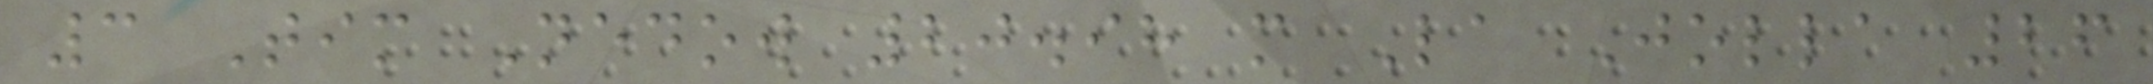3 Tim Nedow 20.98 m La Jolla 26
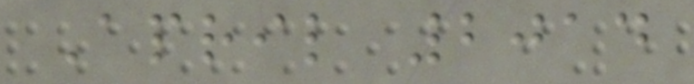April 2014
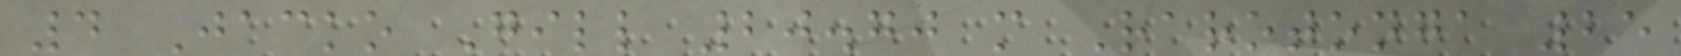4 Jacko Gill 20.70 m Rarotonga 25
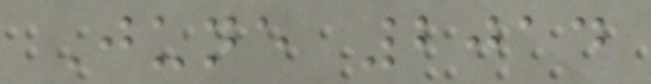June 2014
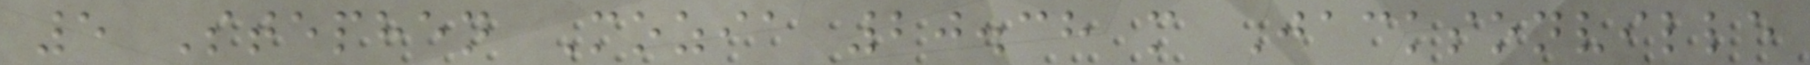5 Stephen Mozia 20.38 m Jacksonville
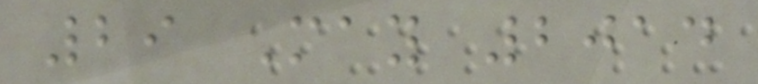29 May 2014
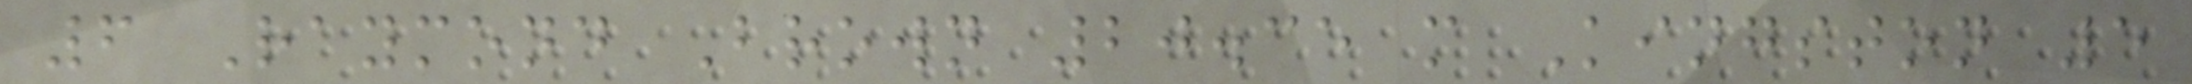6 Raymond Brown 20.35 m Kingston 5
